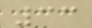33
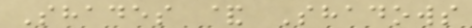Shades & Shadows
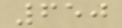650
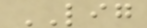LIG
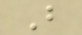B
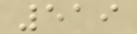519
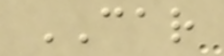CAR
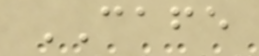CAFE
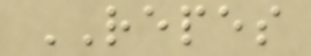REPES
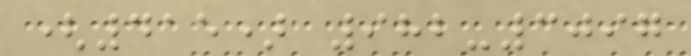(415) 982-3097
